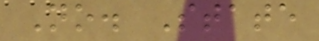No. State
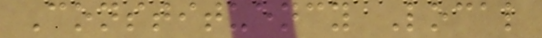Constituency Local
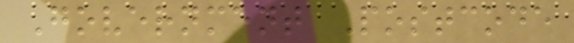Government Postcode
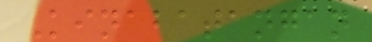Kinabatangan
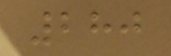280
